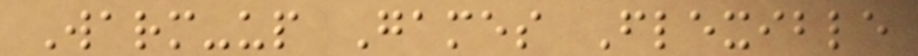Warm-up Games Flexible
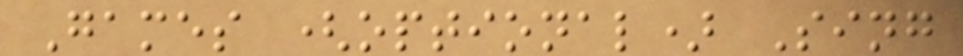Games (optional) Sing
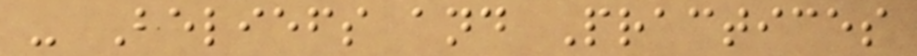- Beliefs and Practices
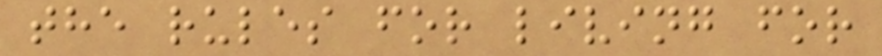the rules for living for
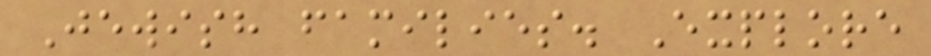Jewish families. Explore
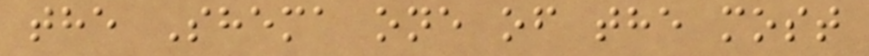the Shema one of the most
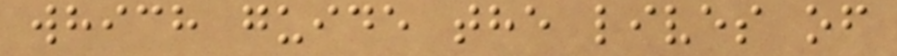which guide the lives of
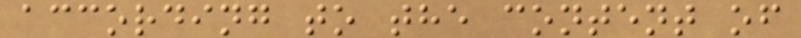according to the content of
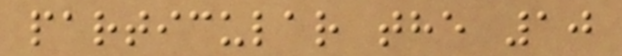particular the 10
